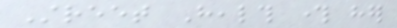Street Health through her
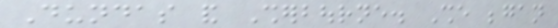Dundas and Sherbourne. She began
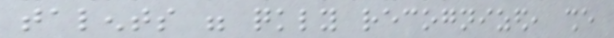talents were quickly recognized, she
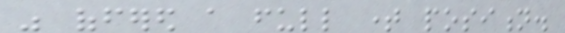was offered a full time position.
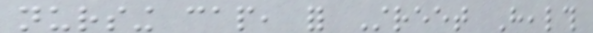nursing cap, for Street Health
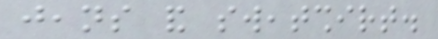jeans and sweatshirt.
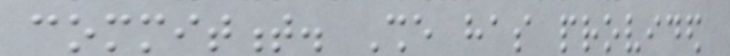commitment. She has provided
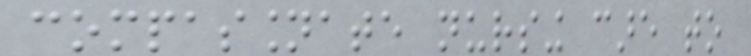compassionate nursing care to
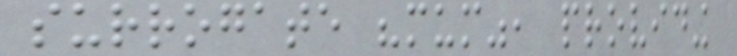surrogate "mum", providing
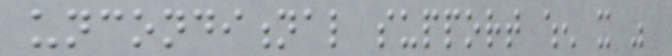unconditional support when it was
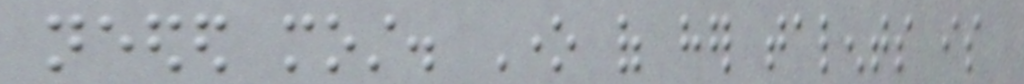needed most. One of her talents is
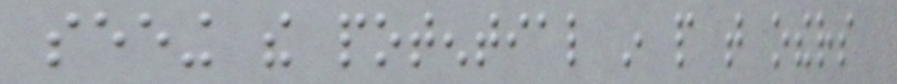seeing the potential in people that others
